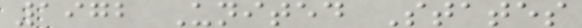1972 United States
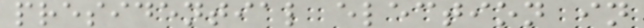presidential election in
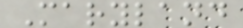Maryland
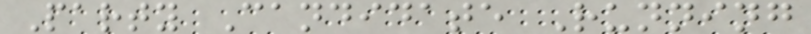Party Candidate Running
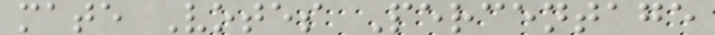mate Votes Percentage
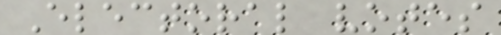Electoral votes
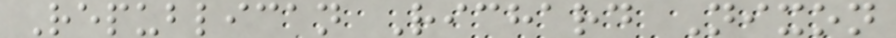Republican Richard Nixon
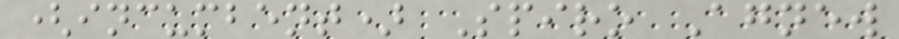(incumbent) Spiro Agnew
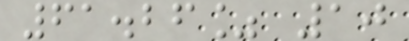61.26% 10
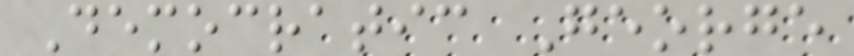Democratic George
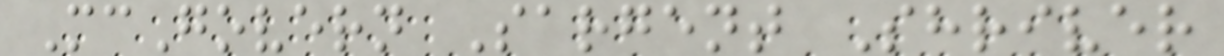McGovern Sargent Shriver
